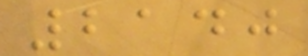2140
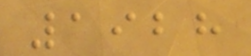1928
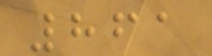861
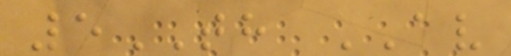5TH AV
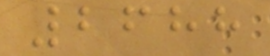2688
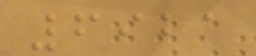6921
